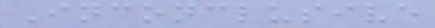Inconclusive
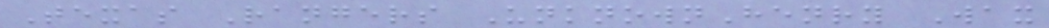Texas Rangers UnknownHenry Wax
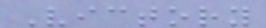Victory
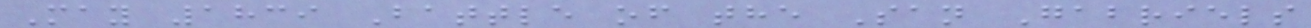May 1839 Battle of the San Gabriels
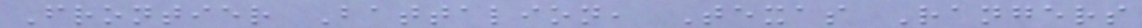Frontier Battalion, Texas Rangers
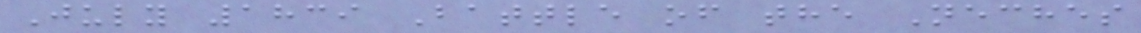July 1839 Battle of the Neches
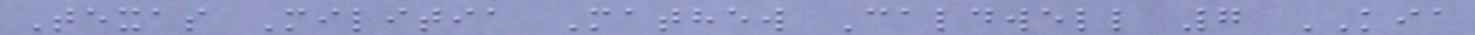Texas Militia Mathew Caldwell 7 KIA
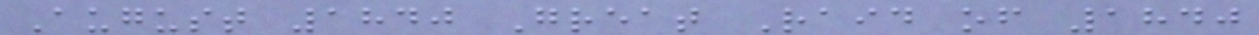August 1840 Great Raid of 1840
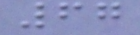67
